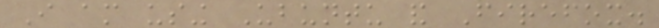I am using Ubuntu and Firefox.
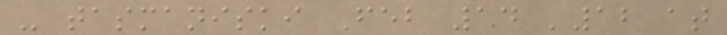- tasmaniski Feb 14 '12 at
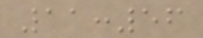11:56
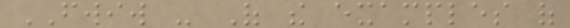FWIW - Of the examples of
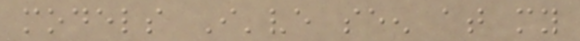models I've seen at my
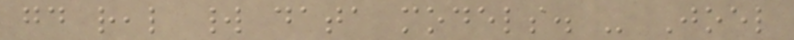good real world data models. - Joel
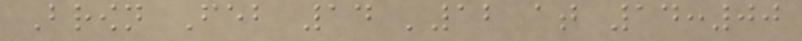Brown Feb 14 '12 at 14:00
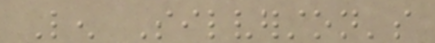Len Silverston's
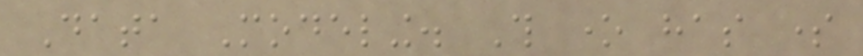Data Modeling. This one has some
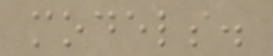models.
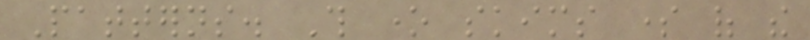Patterns. This one skims some of the
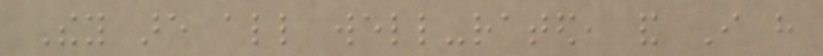They are all well-rated, and I have
